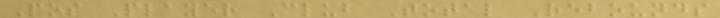Pos Player Club Total Rebounds
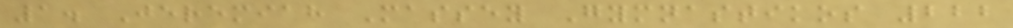1. Jeremiah Massey Gymnastikos 222
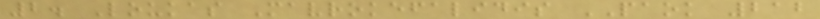2. Loukas Mavrokefalidis PAOK 212
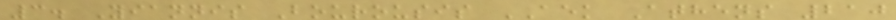3. Yiannis Bourousis AEK Athens 210
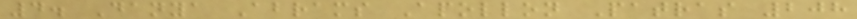4. Danya Abrams Apollon Patras 208
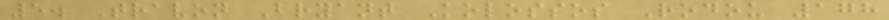5. Travon Bryant Kolossos Rodou 178
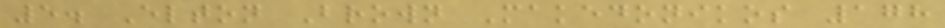5. Elton Brown Makedonikos 178
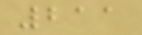211
